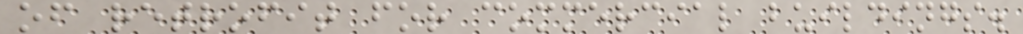of retrofit for commercial buildings.
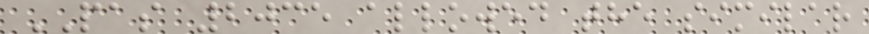PAS 2035 allowed the similar
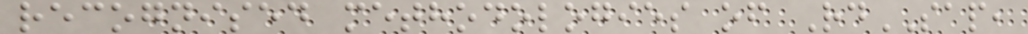recognised methodologies of RdSAP,
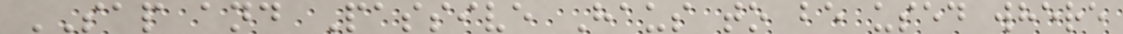SAP and Passive Haus to be used where
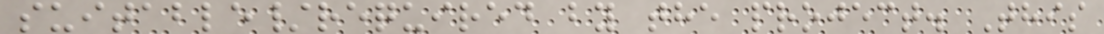suitable/required by the project. This
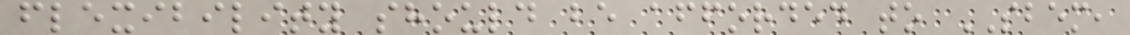flexibility should be afforded to SBEM,
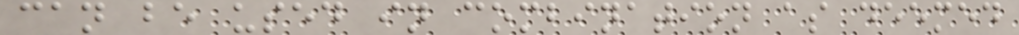can be used in combination as deemed
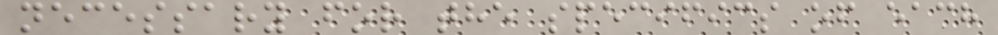necessary for the specifics of each
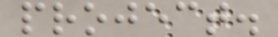project.
